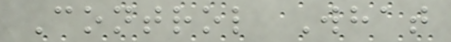Control What
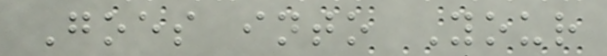Goes into Your
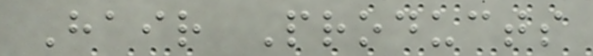Hair Products
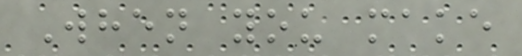When you make
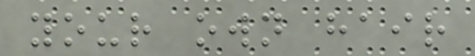your own hair
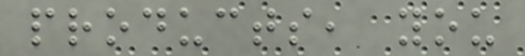products, you
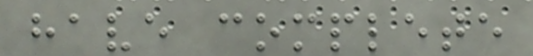have complete
